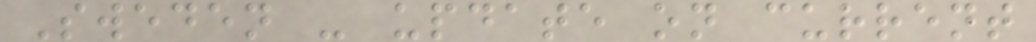Sweden - update on current
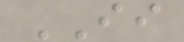II
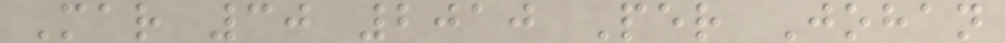Mar 30 2010 Per Johan
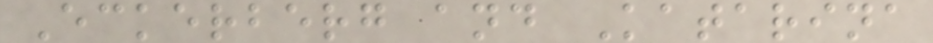Eckerberg and Katarina
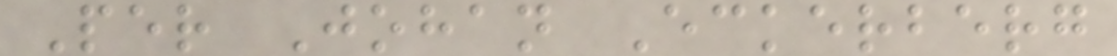Per Johan Eckerberg
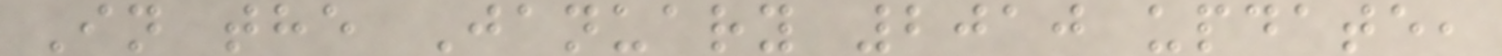In the January 2010 update,
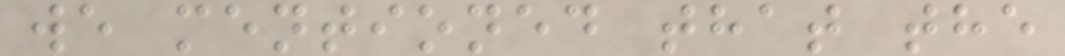we mentioned that the
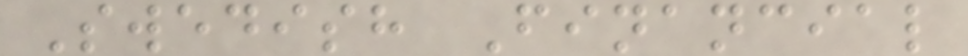Swedish Financial
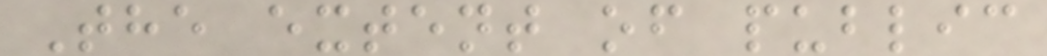The extent of public
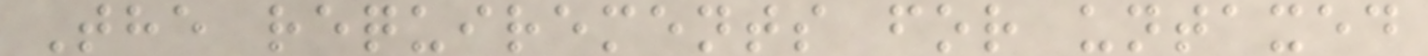The requirements for untaxed
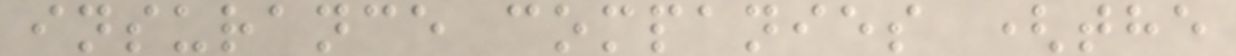insurance companies (the
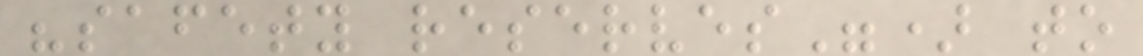"safety reserves") to
